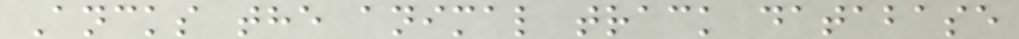Ancks the animal track database
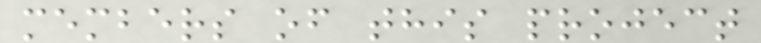members of this project
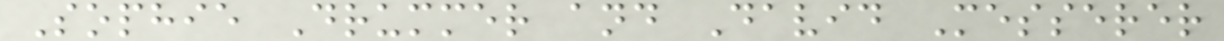Sophie Drummer and David Messerer
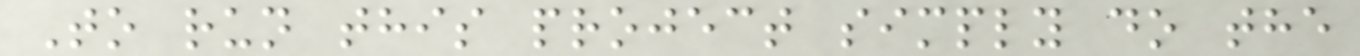To run this project simply do the
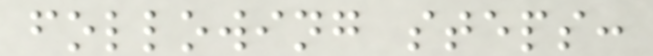following steps:
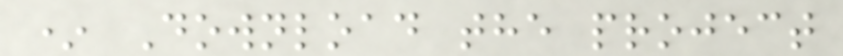* Download the project
